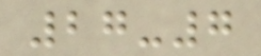27-7
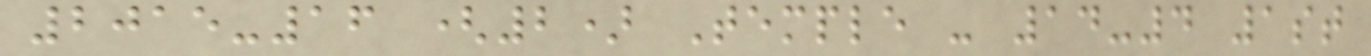2015-16 (2) Temple - 14-4 1st
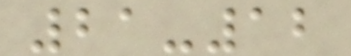21-12
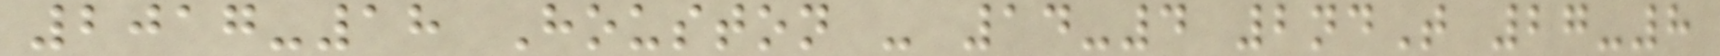2017-18 Houston - 14-4 2ndT 27-8
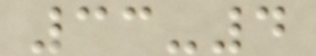33-4
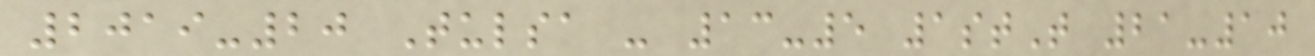2019-20 Tulsa - 13-5 1stT 21-10
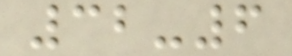32-6
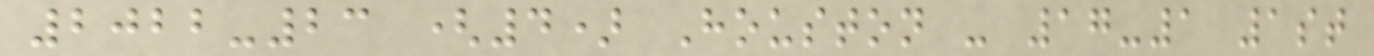2022-23 (4) Houston - 17-1 1st
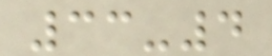33-4
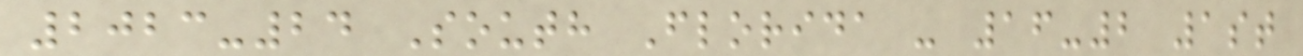2023-24 South Florida - 16-2 1st
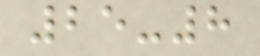25-8
